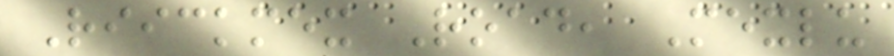Riickmex Road, Mexlu
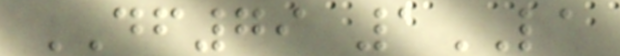DF79 1LA
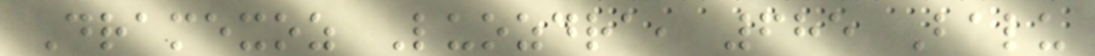Dramexoz Luozdra, 685 Balu
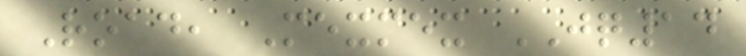Road, Mexmex JQ14
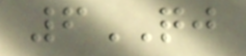6QJ
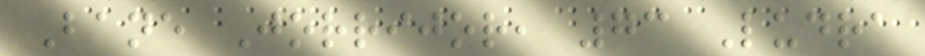Bane Jorrijor, 73 Ludra
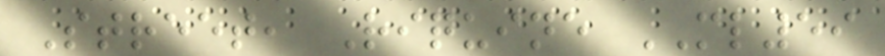Street, Riquine ML59
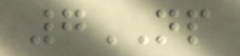7NP
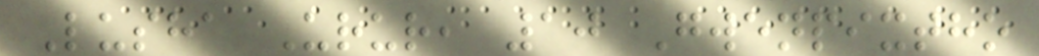Lusha Urur, 10 Gwenpixtho
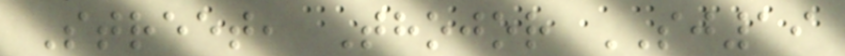Street, Thojor SJ19
